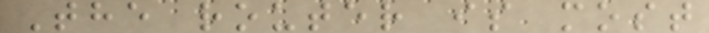The router is most
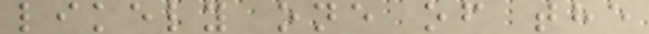likely one of the
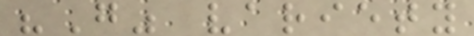"G" variety
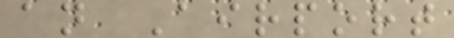an Airport
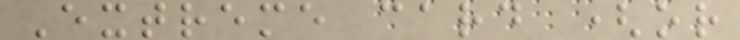Extreme card (or
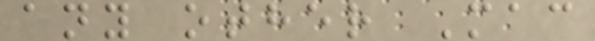any other Mac
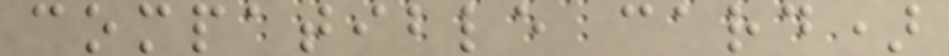compatible card)
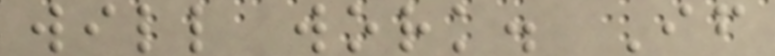will work. If
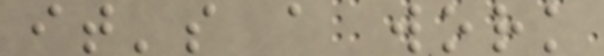it's a work
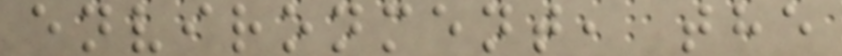environment, the
